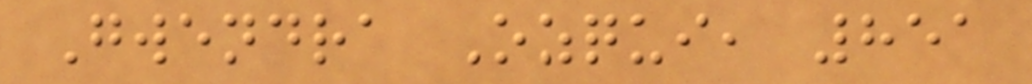Gwendra Ozqui, 851
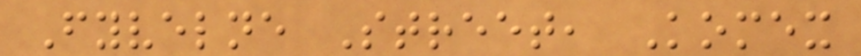Fyvelne Street, Komex
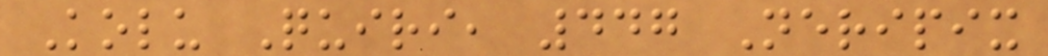Kolu Quiri, 447 Neripix
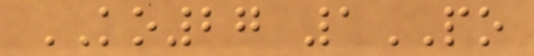KO27 1PO
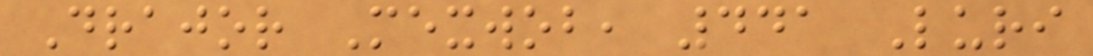Drajor Mexwob, 441 Luri
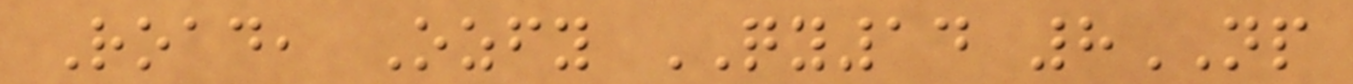Road, Ozfy QY14 8NP
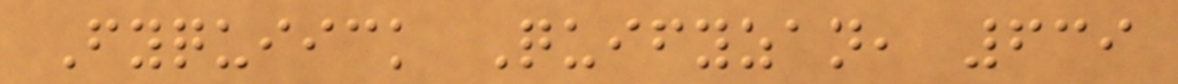Fyquiick Quifyzan, 639
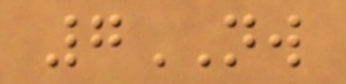7NW
